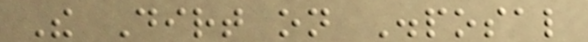The Dirt on Disposal
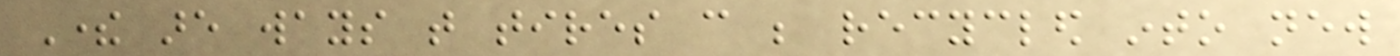There are ways that tires can be recycled into new
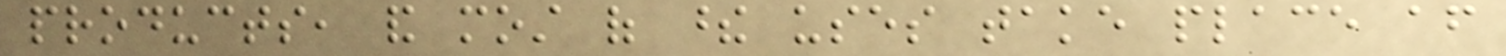products, and most of these uses take place after
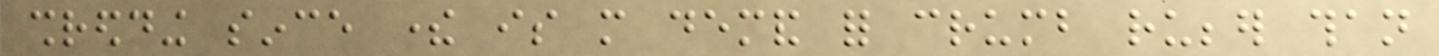shredding since there is more demand for crumb rubber than
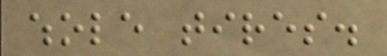whole tires.
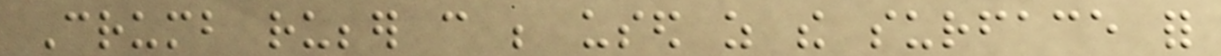Crumb rubber can be used as the surface for
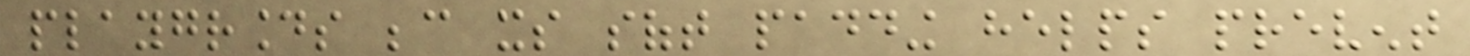playgrounds because its soft padding helps prevent
